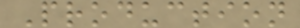Production
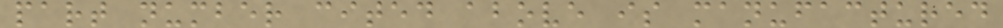part number cited above is manufactured
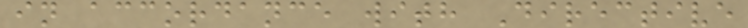in accordance with Directive
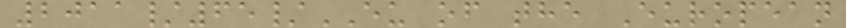2011/65/EU of the European
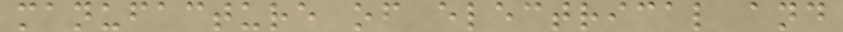manufacture of electrical and
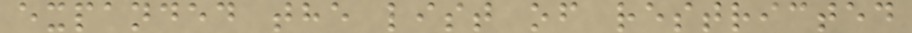expanded the list of restricted
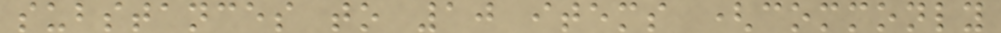substances to 10 items (commonly
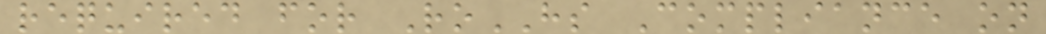required for RoHS Compliance on
